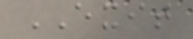EXIT
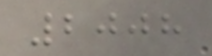2008
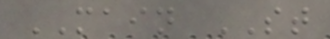MAIN ST
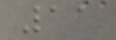11
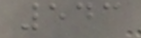543
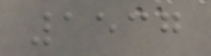1537
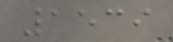1539
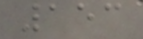153
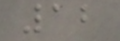12
